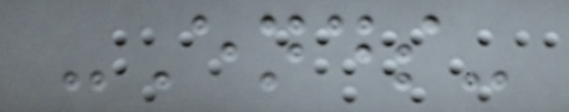-Ends-
